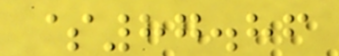$87.86
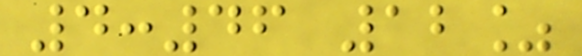4:46 12%
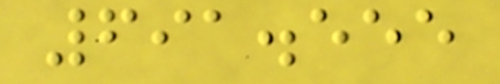691.555
